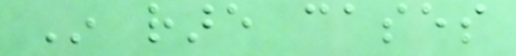In rare cases
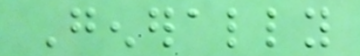Generally
